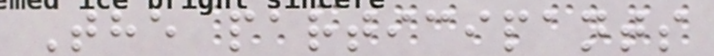The participants
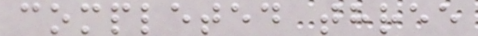completed three
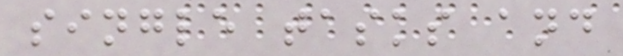single tasks and
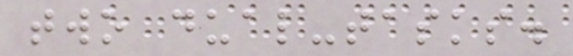two dual-tasks.
